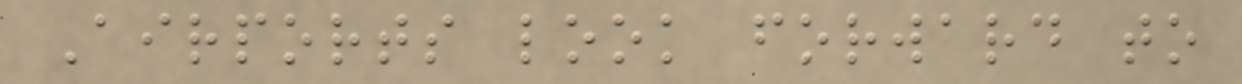Airports look forward to
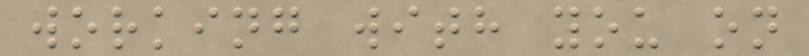working with you on
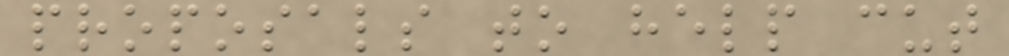proposals to help cut
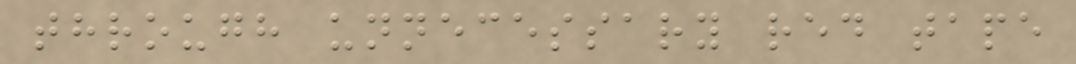through unnecessary red tape
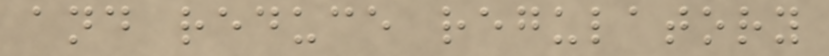and reduce regulatory
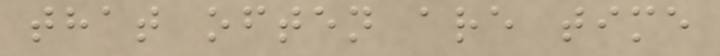that often are time
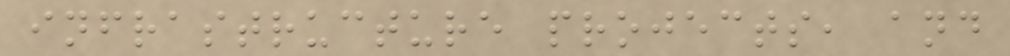infrastructure projects, and
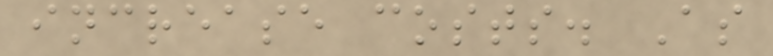increase costs. As
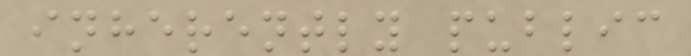inherently public
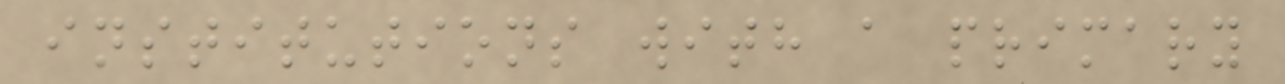institutions with a primary
